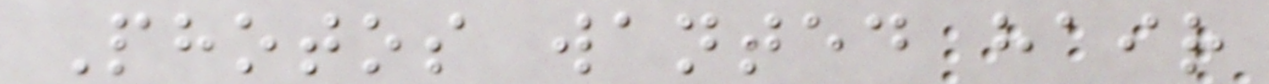Photos wanted hair
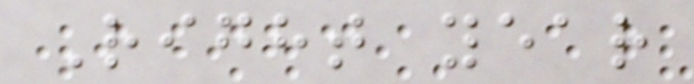Right year
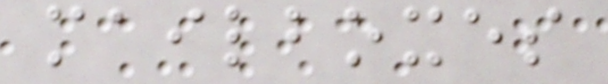mailboxes
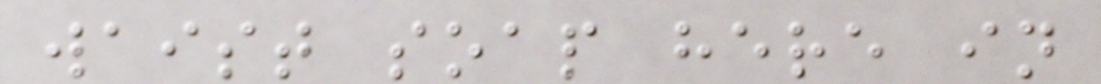waist soap here in
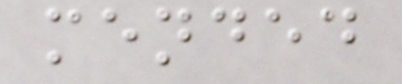mended
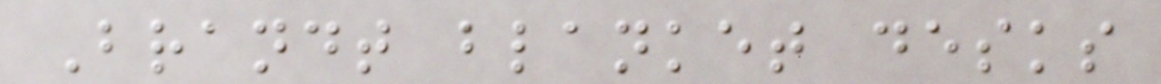Brandt blanket desks
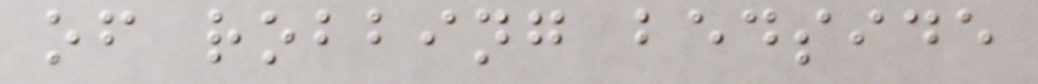of robbing bedside
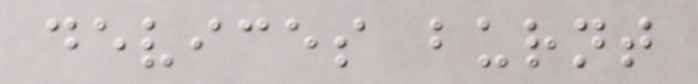devices burnt
